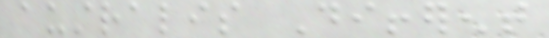australis Different
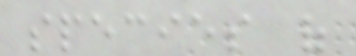species of
